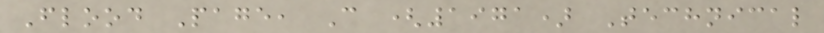Flood Page, C (1971) Technical
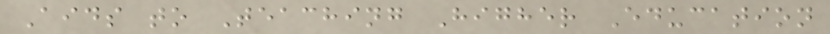Aids to Teaching Higher Education
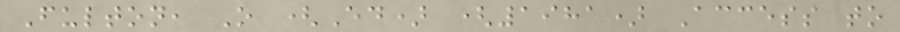Fulton, O (Ed) (1981) Access to
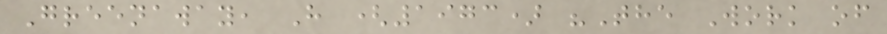Greenaway, H (1973) "The Work of
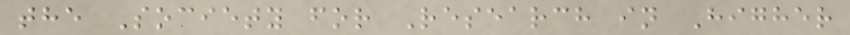the Society for Research in Higher
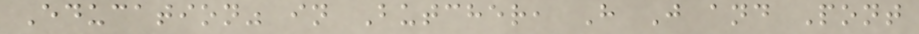Education" in Butcher, H J and Pont
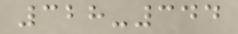328-344
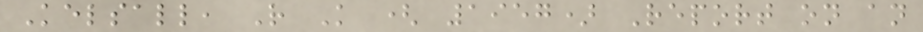Kelsall, R K ( 1957) Report on an
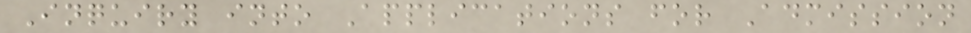Inquiry into Applications for Admission
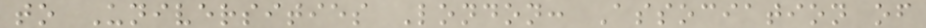to Universities London: Association of
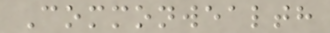Commonwealth
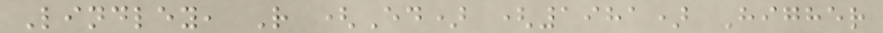Lindley, R (Ed) (1981) Higher
